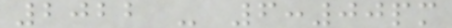2022 - 6:00pm
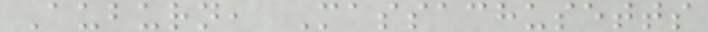Auburn, Massachusetts
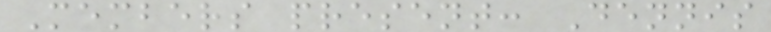Members present: Dennis
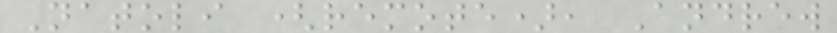Natoli (remote), Andrew
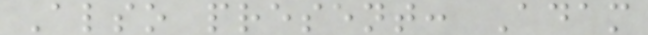Also present: Adam
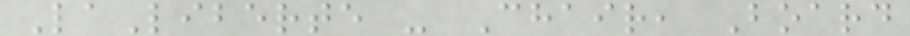LaLiberte - Chair, Board
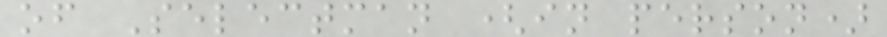of Selectman (in person)
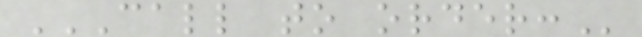CALL TO ORDER:
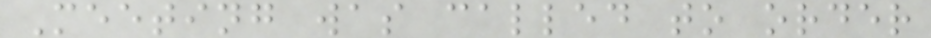Meeting was called to order
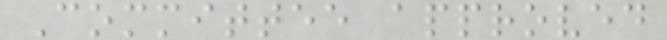Committee approved
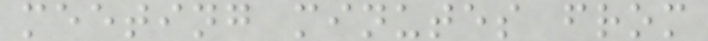meeting minutes from
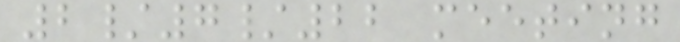2/7/22 meeting
